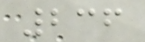236
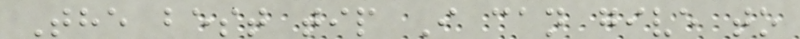The best tip I can give to
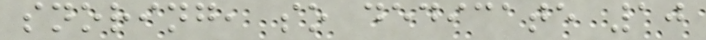snoring, so dedicate 10
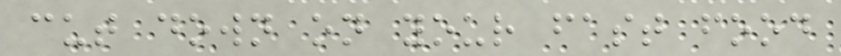cut down on your fast food
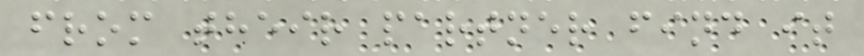from their partner find it
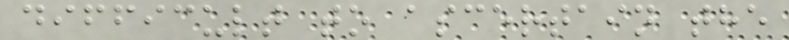difficult to ascertain the
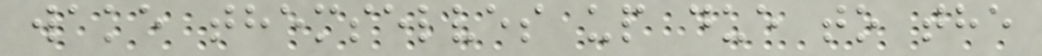wake themselves up due to the
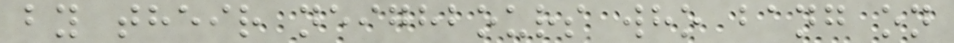by their neighbours who bang on
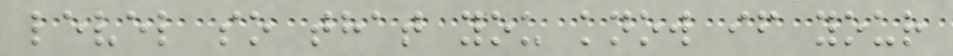level so that you know if your
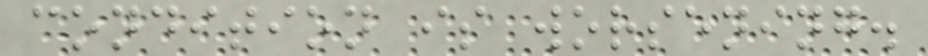condition is worsening.
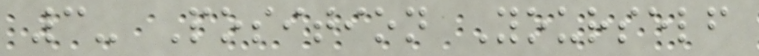3- Position Yourself
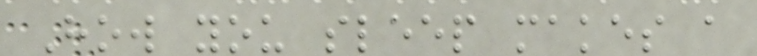How you sleep makes a
